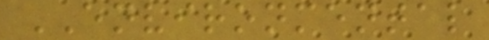ENVIRONMENTAL
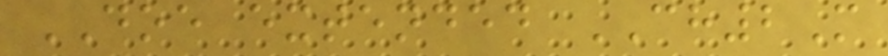DOE extended CH2M
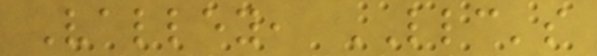Valley, LLC's
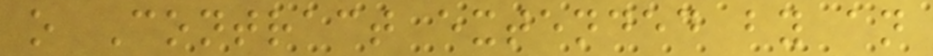o Contract extended by an
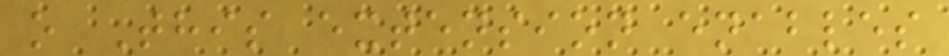o This extension enables
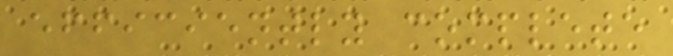efficiently complete
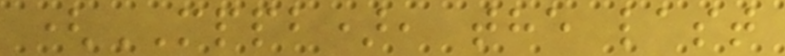(MPPB), the last
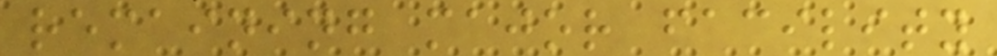remaining major facility
